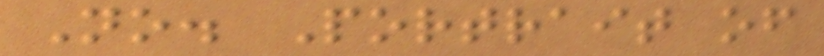No. Portrait of
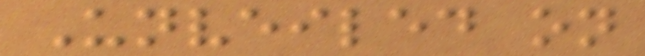Unveiled on
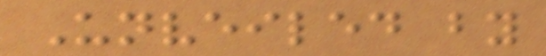Unveiled by
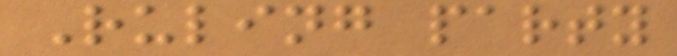Ruling party
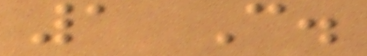1 C.
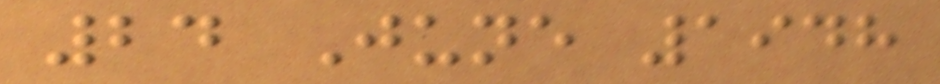24 June 1948
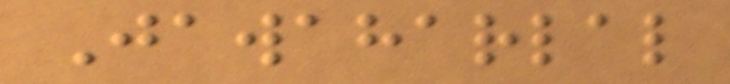Jawaharlal
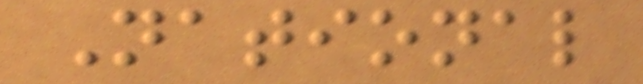National
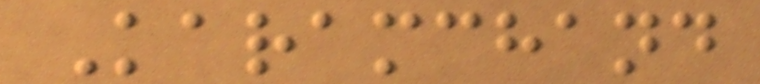Karamchand
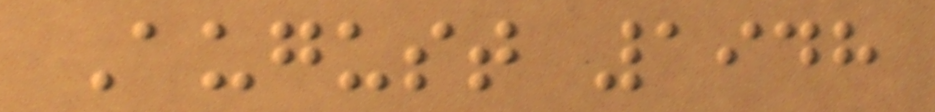August 1948
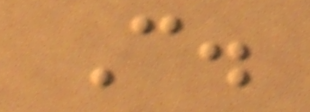C.
